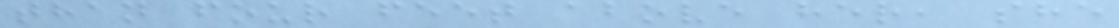than four feet above her, she
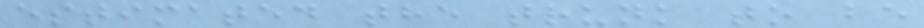estimated the trunk to be
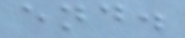end.
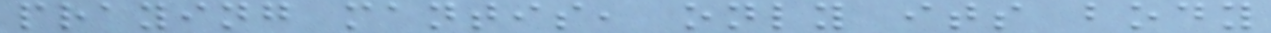praying mantis, only its body
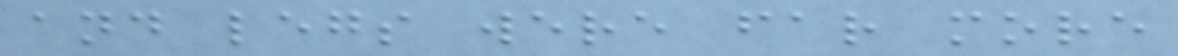and legs were far more
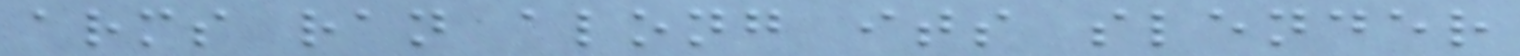arms ran along its slender
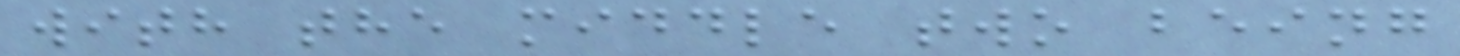with the middle two being
